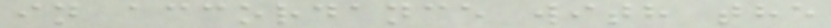in accordance with the
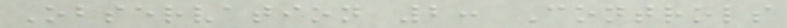Observation 2: Controls
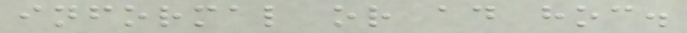informal or ad hoc.
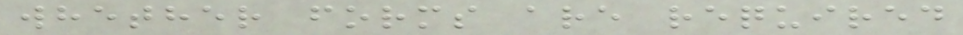whether forms are required
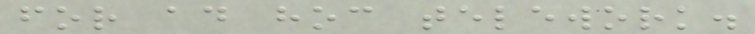for ad hoc telework.
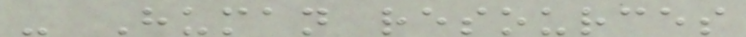- Human resources
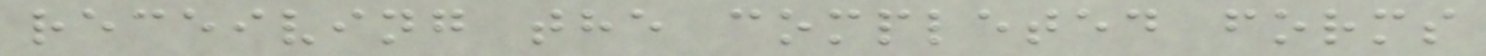receiving the completed forms
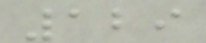129
